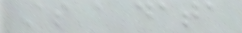As a data
